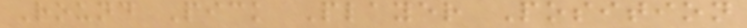Round Pick Player Position
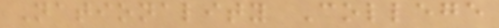Nationality College
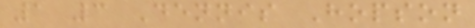1 3 Dennis Hopson
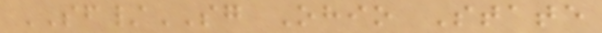SF/SG Ohio State
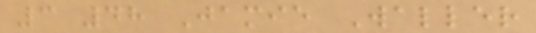3 48 Jamie Waller
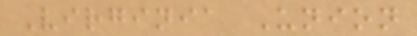Virginia Union
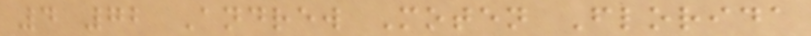4 72 Andrew Moten Florida
